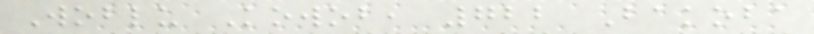Woblu Kowob, 722 Bakoba
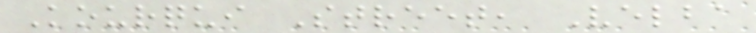Kourqui Street, Velba
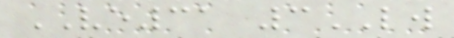VE31 3LW
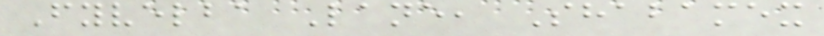Fyvelba Lane, Shabamex
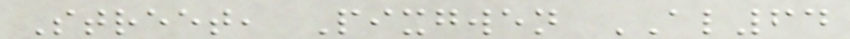Street, Pixgwen AL64
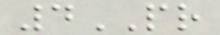4PR
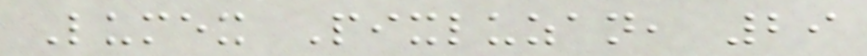Lumex Pixluzan, 29
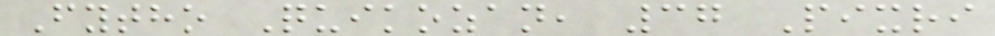Fytho Quikozan, 37 Pixri
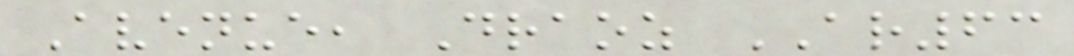Avenue, Draoz AR63
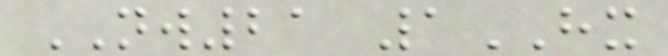NW21 1HX
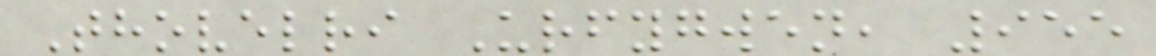Thovelri Urfygwen, 955
